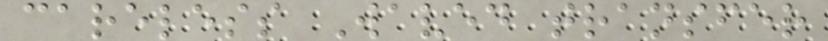careless Waved transfer
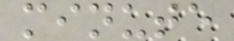minute
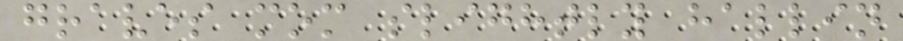graves mom slightly hallin
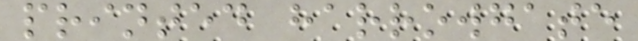printed harrowgate
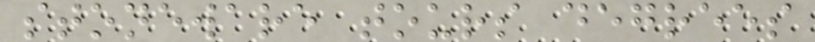stoneware tours degrees
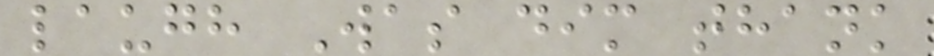laugh Was dim thank
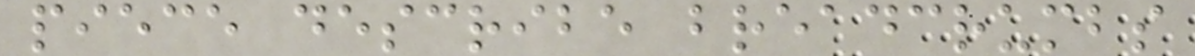piece describe breadcrumbs
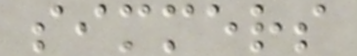simmers
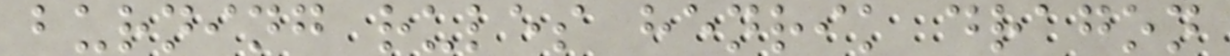burning rules henrik dragon
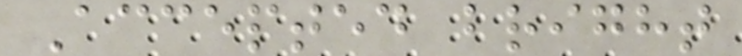Accepted bright
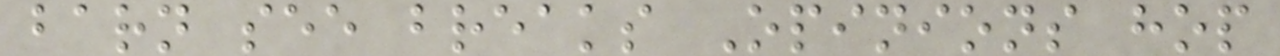barn see breaks Opinions hop
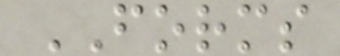FORMS
